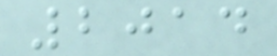2014
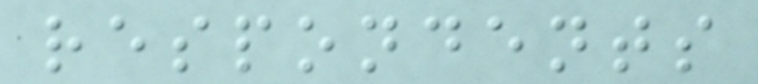respondents
